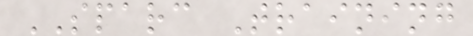SPARC Training
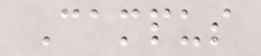Campus
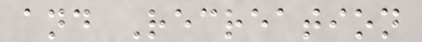and Recreation
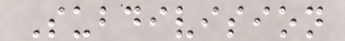Subdivision
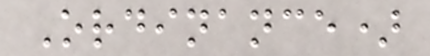Ordinance)
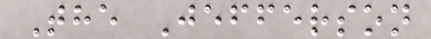The Jefferson
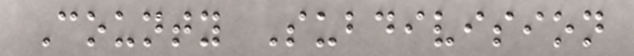County Subdivision
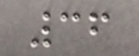36
